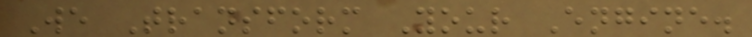We Transform Your Engine.
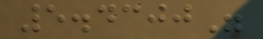5.4300"
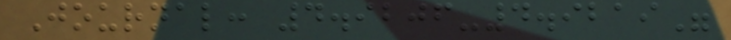Journal: 4.9206-4.9219"
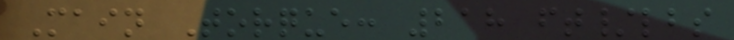Main Torque: 218 ft/lbs
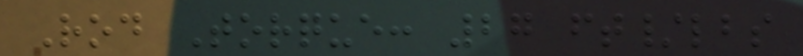Rod Torque: 27 ft/lbs
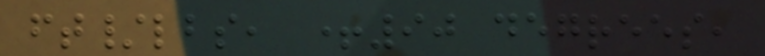ft/lbs, +90 degrees,
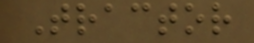Tractor
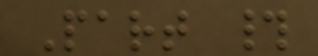Part #
